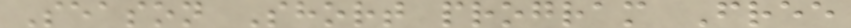Season Short program Free
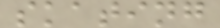skating
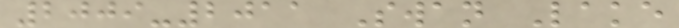2009-2011 Swan Lake
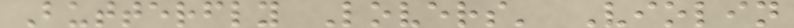Butterfly Lovers' Violin
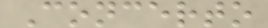Concerto
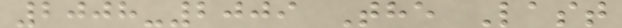2008-2009 The Last
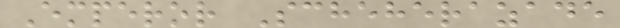Emperor Scheherazade
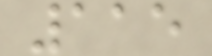115
